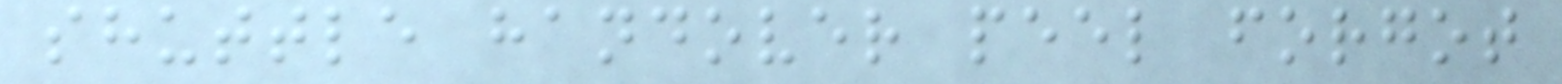shuttle handover peel forgot
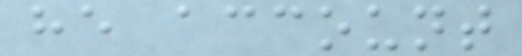he account
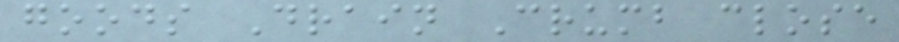goods Drain Crumb close
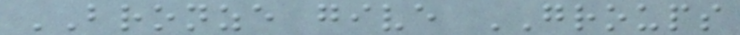BRONZE give GROUPS
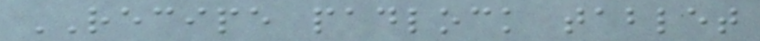RECIPE padlock tablet
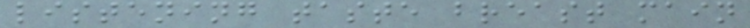listening taste breast main
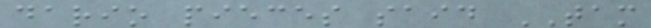dario pieces said TAM
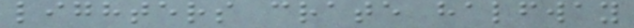lighters crate halfway
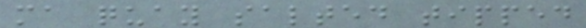ma quay salted tipped
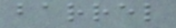barrel
